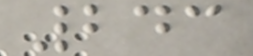243
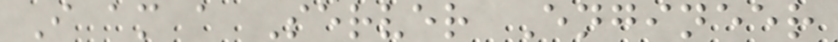I am a Server Engineer
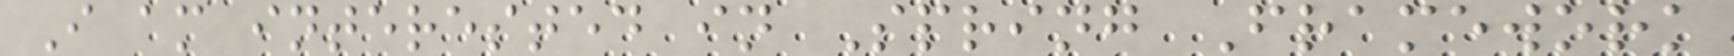I am interested in Spring Framework
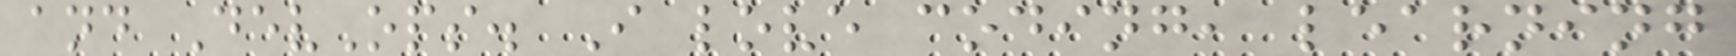and DevOps. I love coding, learning
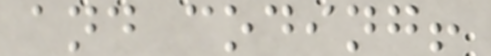and coding!
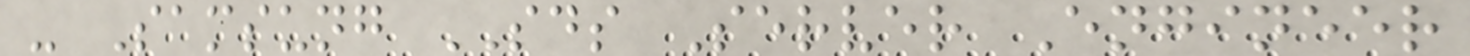- Samsung SDS Server Engineer
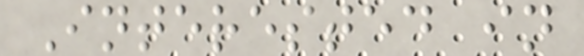Interested in
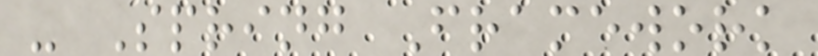- Spring Framework
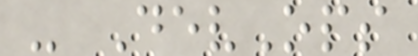- DevOps
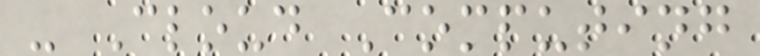- Cloud Computing
